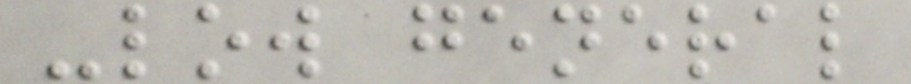-low general
